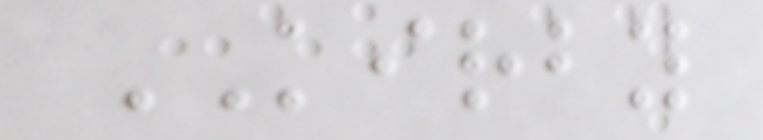KIRBY
